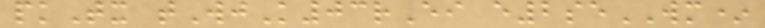pkTx tWjK03rEi e2seWM*
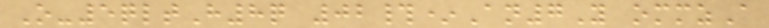O-5qltH8q 02#*An7Y ommzA
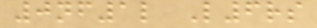0nf1l L6rs
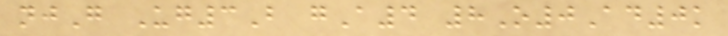njG Ug3B gA4 8O0Ad0k
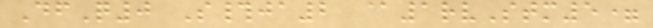DfQ0 S#ja2 @1rvStm5=
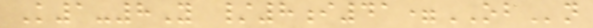K1-8Y /8i41=OBn
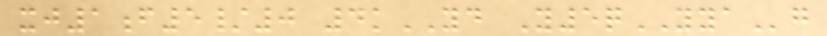xj1f5/0 4kYD Y5qYYAg
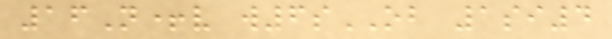16N+v w6sOB 1si4
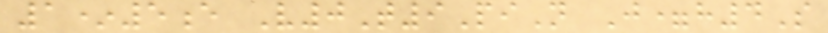1*5e V0T9PiN J=h4S
